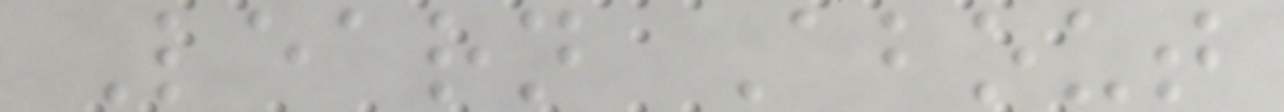Learn About
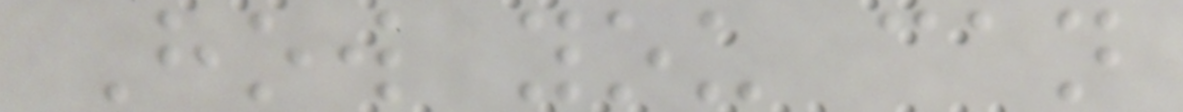How you can
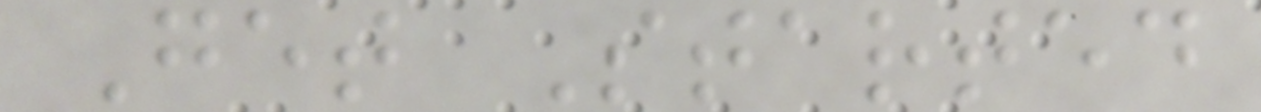Get Started
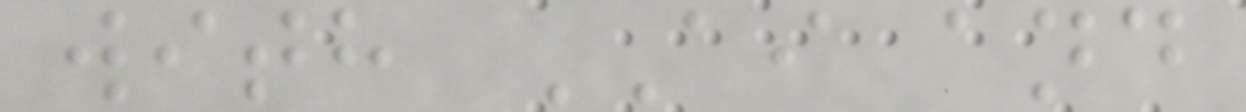with AI and
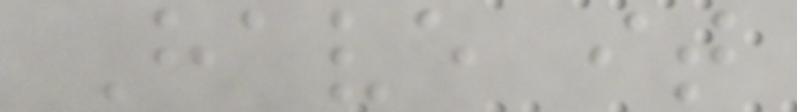Have it
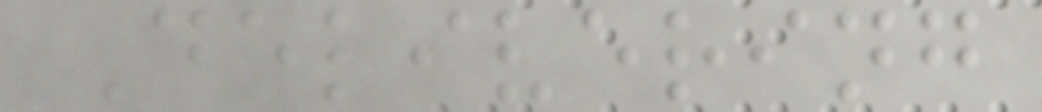Delivering
